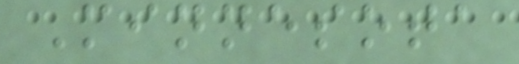Minnesota
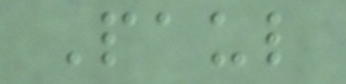Paul
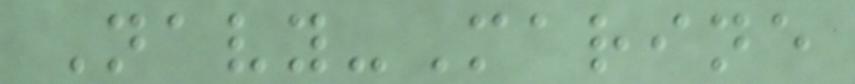Navy-Marine
